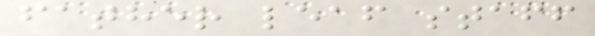father leaf staff
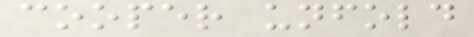cooper unfold
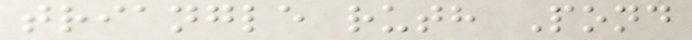triangle ruth Pond
